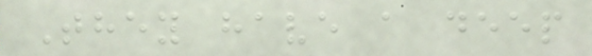They have a deep
